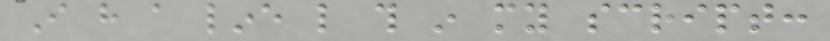I have a line like this in my script:
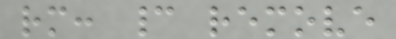rm: cannot remove
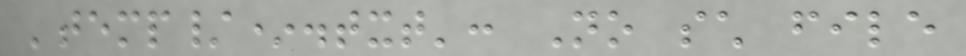'temp/*.txt': No such file
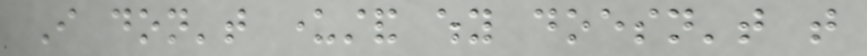I don't understand why doesn't that
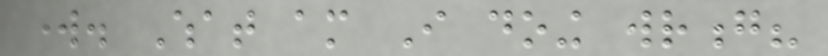work. What am I doing wrong?
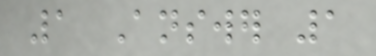1 Answer 1
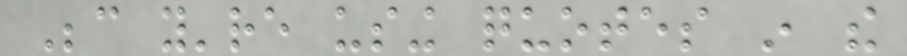Because you're using quotes in the
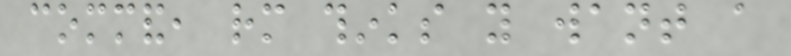command, rm thinks you want a
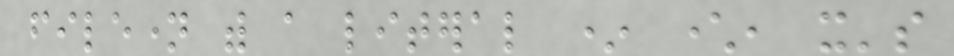filename with a literal * character, it's
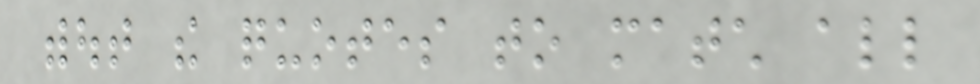without the quotes to match all
